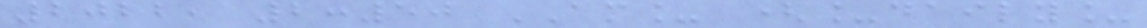2022, 2:50 AM_ (_daily_
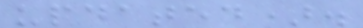updated).
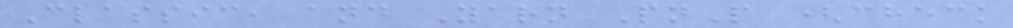Classic, and Yarn PnP (check
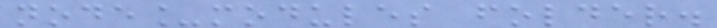node_modules folder.
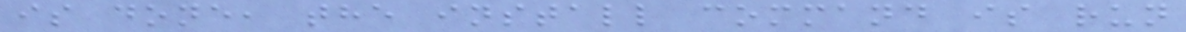is done, the install command is run
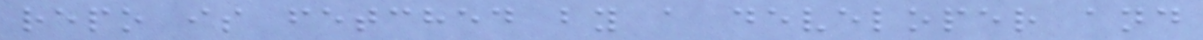repo is fetched by a developer and
